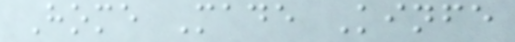Home Made Kinfe
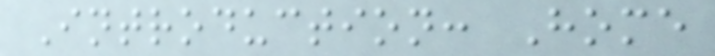Introduction: Home
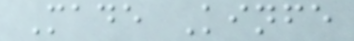Made Kinfe
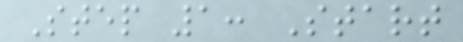Step 1: Start
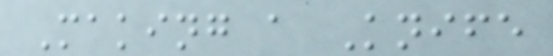Making a Knife
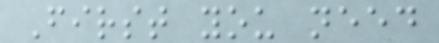First you need
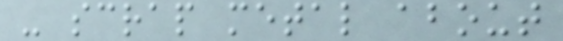- scrap metal about
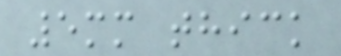5mm thick
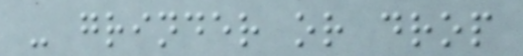- grinder or drop
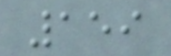159
